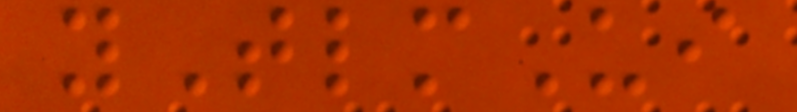yTlmUi
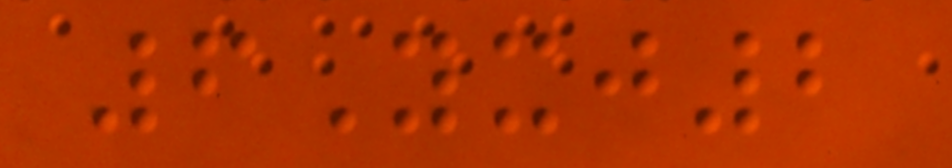6Yxj2
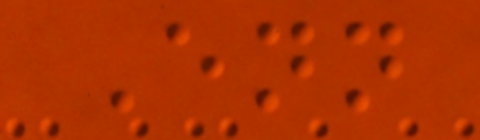Enn
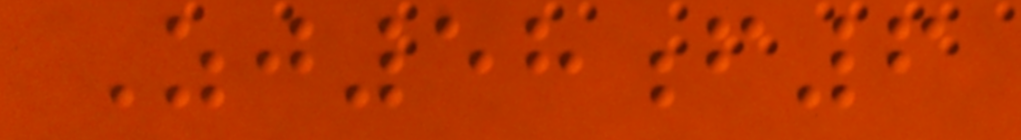Zj58f6
